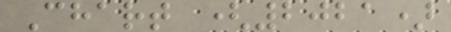Chart (2021)
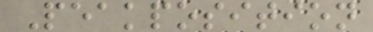Peakposition
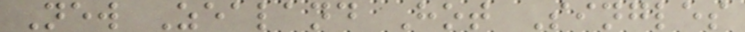New Zealand Hot Singles
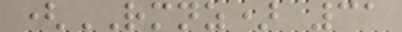(RMNZ) 31
